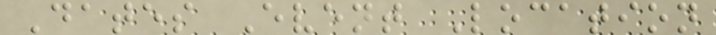Dates Event Location
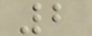2
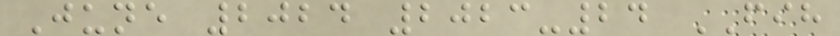June 2024 2023-24 FIH
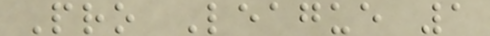Pro League 1
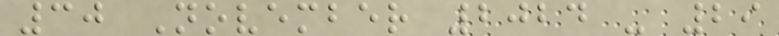30 November 2024 - 29
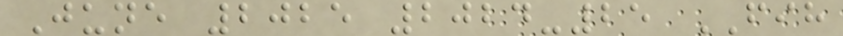June 2025 2024-25 FIH
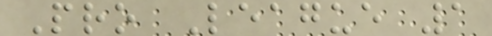Pro League 1
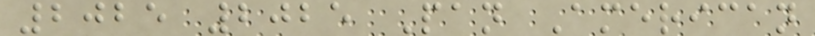2025 2025 Pan American
